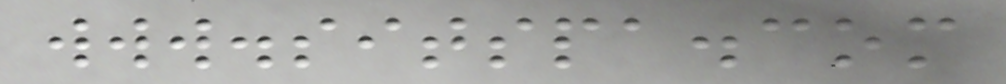www.sitspa.com
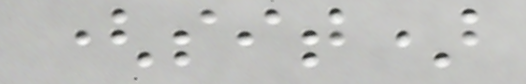(sit)
